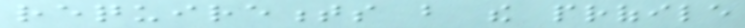requirements but the profile
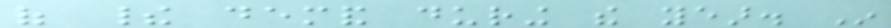of their demand during the year. In
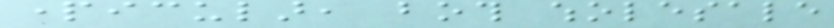particular, both wholesale
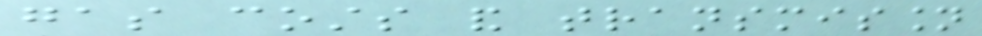gas costs and transmission
